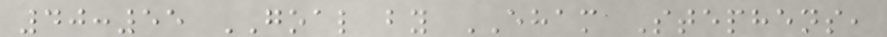40:55 GOAL by EHAM Stephens,
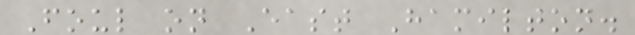Foul on East Hamilton.
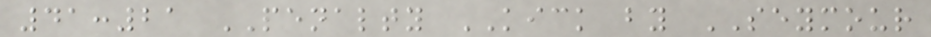41:21 PENALTY KICK by SEYMOUR
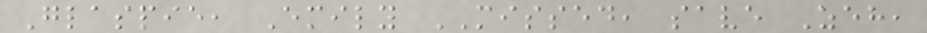Glaspie, Emily MISSED, save Zeh,
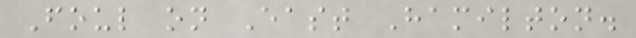Foul on East Hamilton.
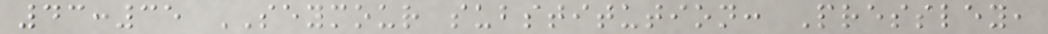43:35 SEYMOUR substitution: Pressley,
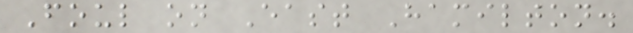Foul on East Hamilton.
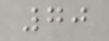70
